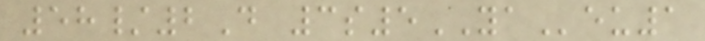58/2D 3s5YAeu1
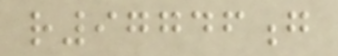r97746g
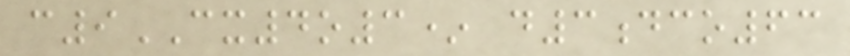c9CX4o3* d3dco63
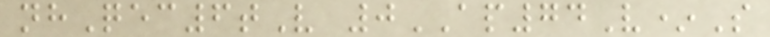nhQec6tV 0AP74V*S
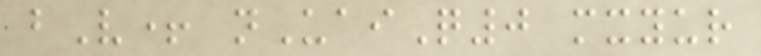bV+ nUaiQ0 mxyur
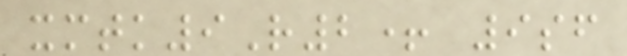xmtk9R2+ 9sf
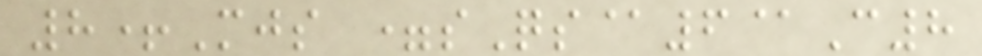8+Mjs =sQs@6@C8
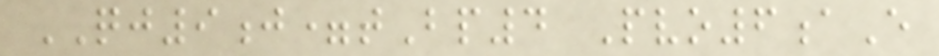QJ9j=tBp4 Pvo6aE
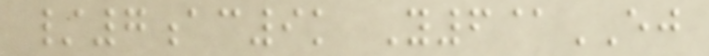/7ac9k Y6@EJ
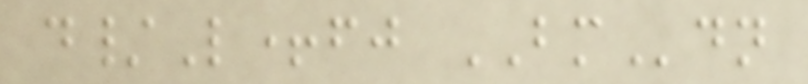d/L+fj BMdn
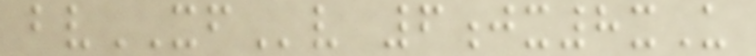bvXFv 6jx8xU
